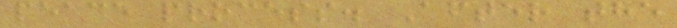peace process. After the
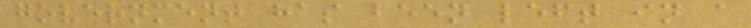government has been left in a
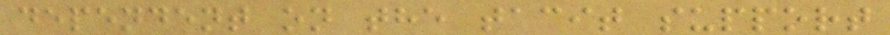dependent on the tacit support
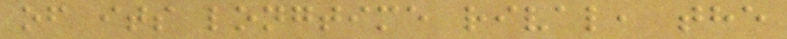of its longtime rival, the
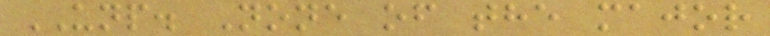UNP. None of the major
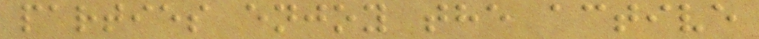parties enjoy the active
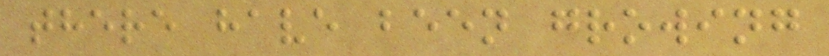there have been growing
